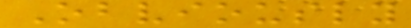Obviously
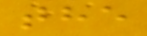the
